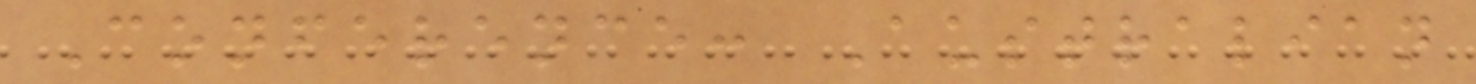Conference: Australian
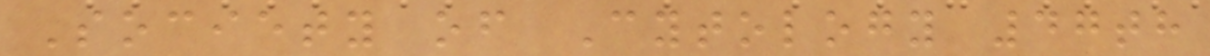Society of Cytology 47th
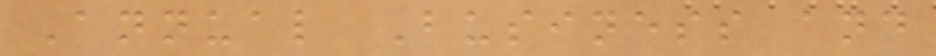Annual Business and
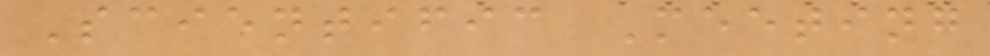Scientific Meeting
